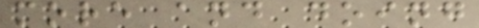more and doing
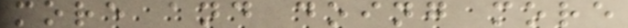more and doing more
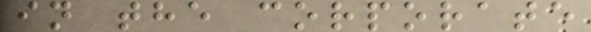in the corporate
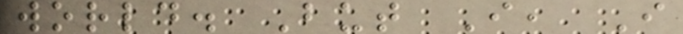world. But I, I
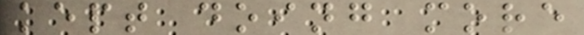kept doing more
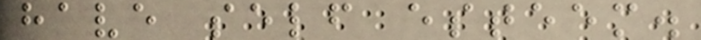have self esteem.
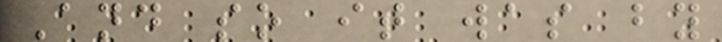And so it was by
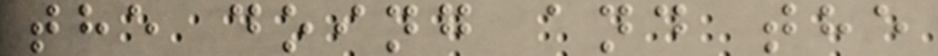the doing and the
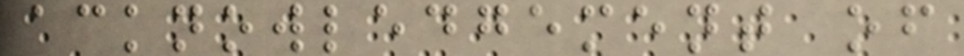acknowledgement of
